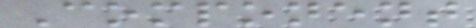Component
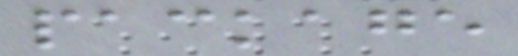package
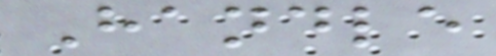Handle
